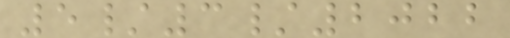5/3/2022
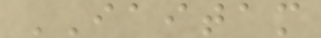IAITAM
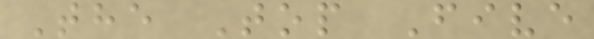The Top Five
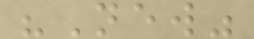"New"
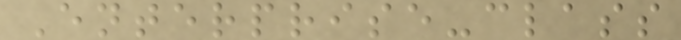Enterprise-class
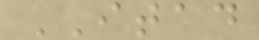ITAD
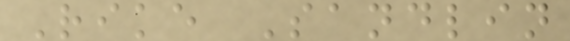Rike Sandlin
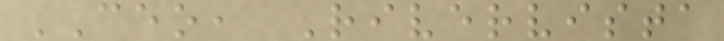CEO, Rivervista
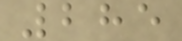285
